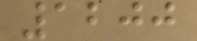1200
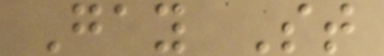Gay St
